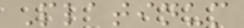Platinum
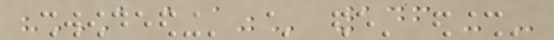"A A A" 146 - -
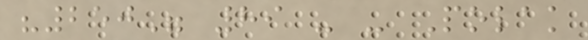"250" 89 - - Polak
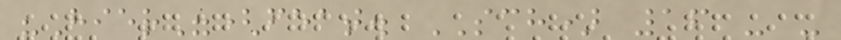"Hier"(feat. SCH) 16 - -
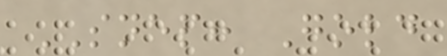SNEP: Gold
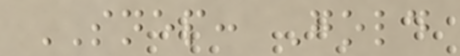SNEP: Gold
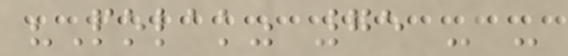"Polak" 75 - -
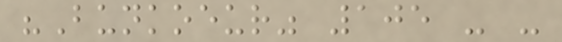"Bunkoeur" 105 - -
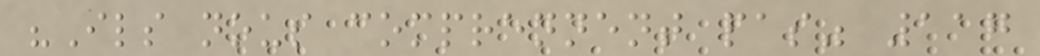"Ils nous comprennent pas" 117
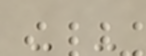- -
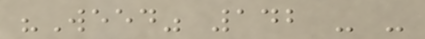"Weed" 142 - -
